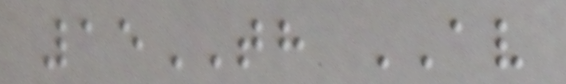15TH AV
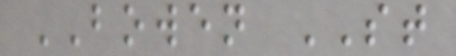BOWEN ST
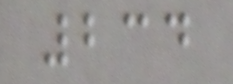234
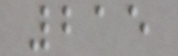215
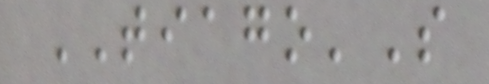TIAGO'S
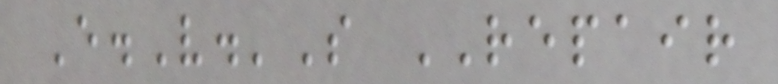E.V.'S REPAIR
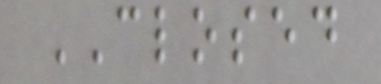CLOSED
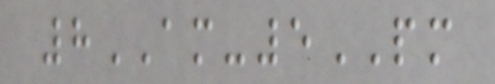8AM-5PM
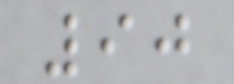90
